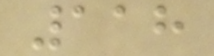118
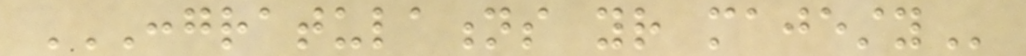CONGRATULATIONS YOUR MAJESTY
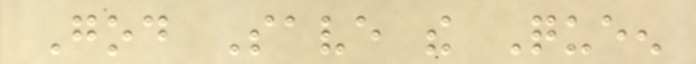God Save the Queen
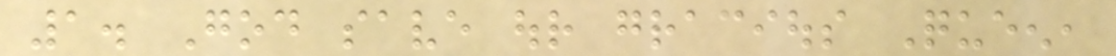1. God save our gracious Queen,
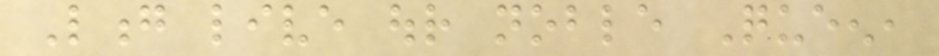Long live our noble Queen,
